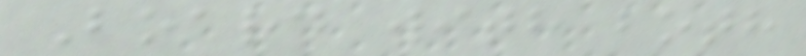Board with both
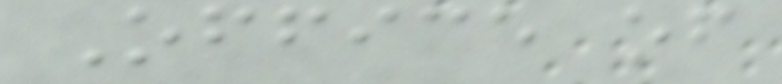Office of
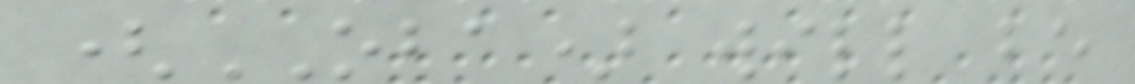(OBA) will be
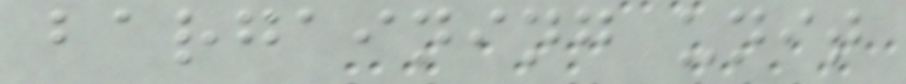bargaining unit
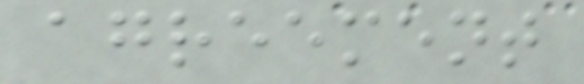agreement
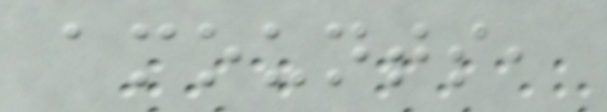amounts,
